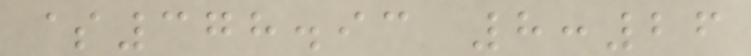$378.93 8:26
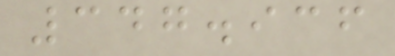347.936
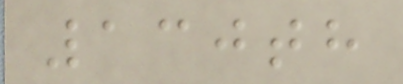130th
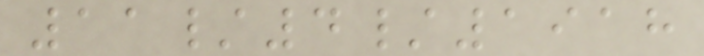11/4/1918
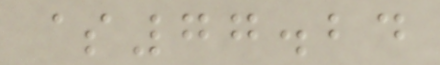$77.24
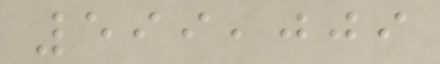599,009
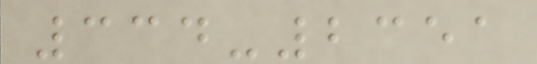334-2351
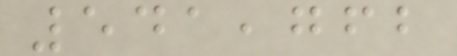541,762
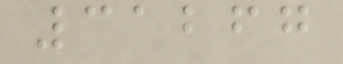31267
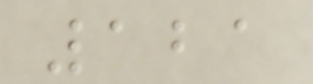121
